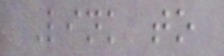Link to
